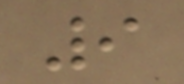9
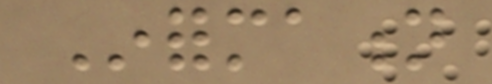Information
